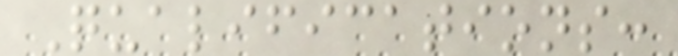Qualifications:
